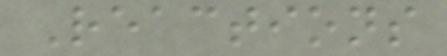Reactions
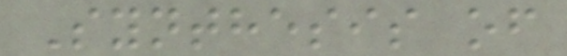Synthesis of
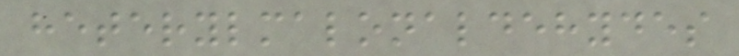heterylmalonaldehydes
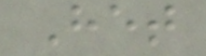Het
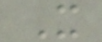X
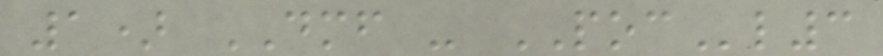1) DMF - POCl3
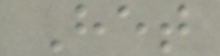Het
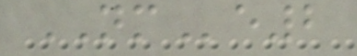NMe2
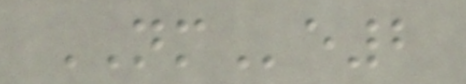NMe2
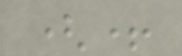(+
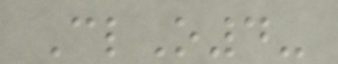ClO4-
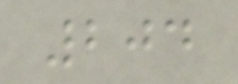204
